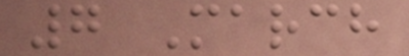7 March
